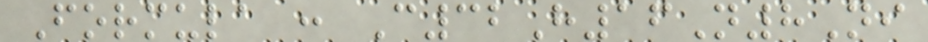Formula : C32H16N8Ni
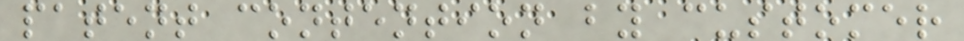patent contention by customer
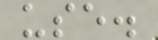use.
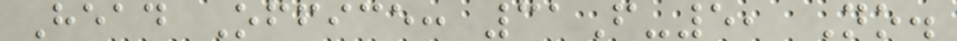Head Office: 31F-5, No.
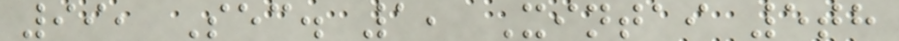99, Sec. 1, Xintai 5th
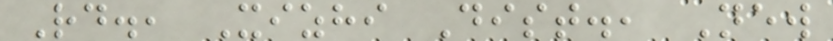Rd., Xizhi Dist., New
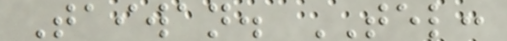Taiwan. TEL:
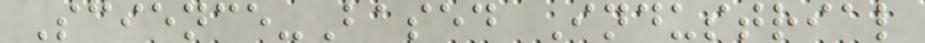Science-Based Industrial
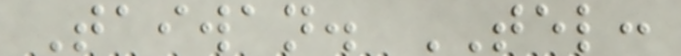Taiwan. TEL:
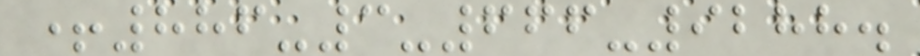+886-3-666-9288.
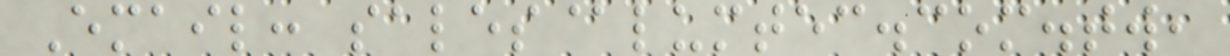Email: sales@lumtec.com.tw,
